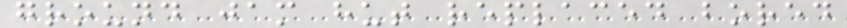ground jam hut replaced bored
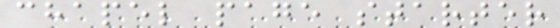chapel page starter
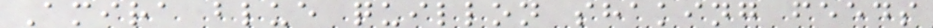Amira blue quillon shaking feeds
